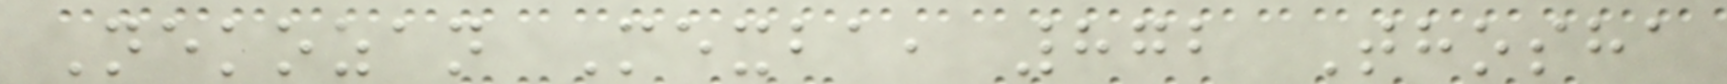Nekozan Mexba, 872 Thosha
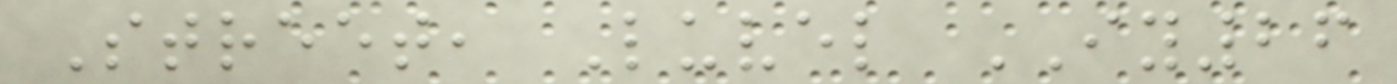Street, Luvel IY26
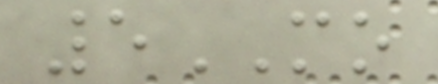5MO
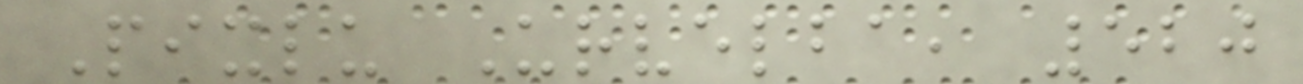Pixlu Urvelba, 520
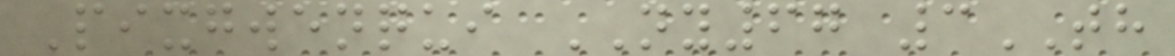Pixgwenqui NY67 3TH
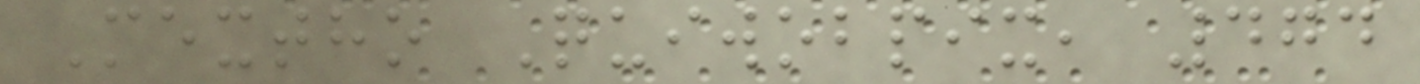Mextho Quiwobpix, 474
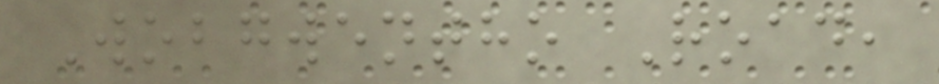Wobgwentho Road,
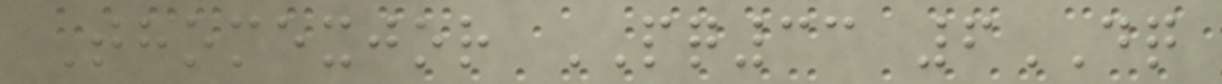Thomexjor PQ33 6DQ
